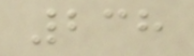238
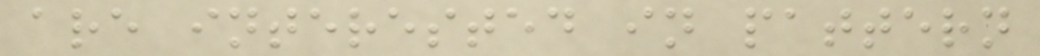are interested in pattern
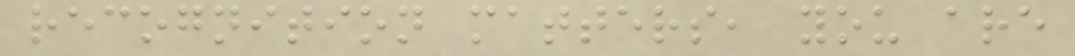recognition matters, you are
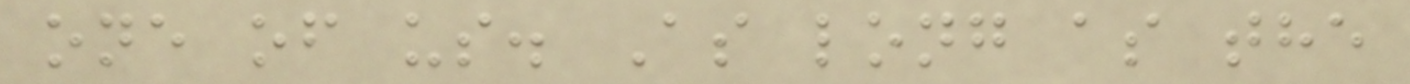one of us. As long as the
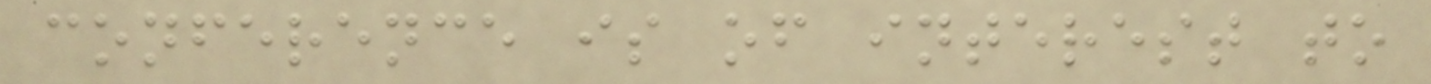conference is of interest to
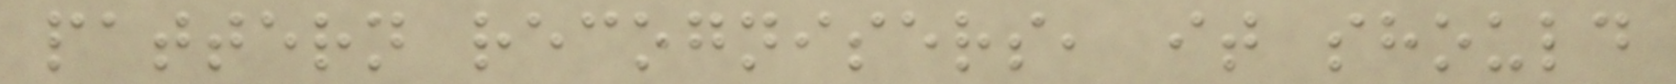pattern recognisers, it should
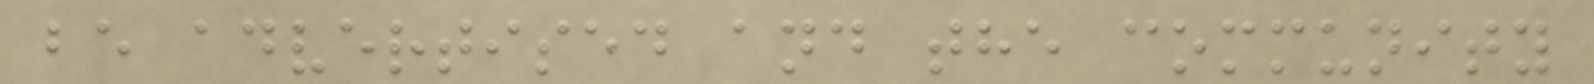be advertised and the community
